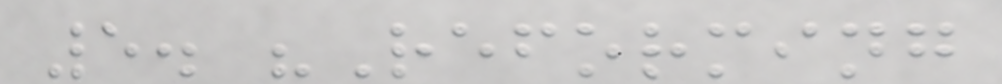5. "Reforming
